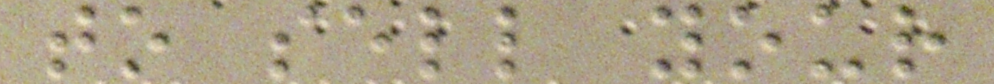to sell your
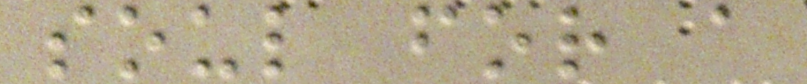soul for a
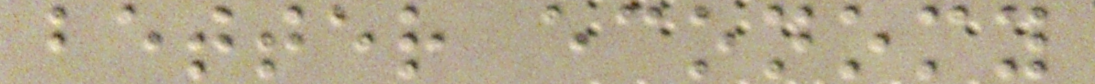better economy
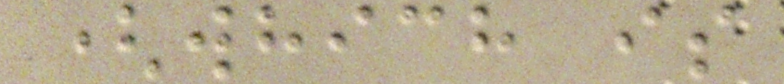(which is
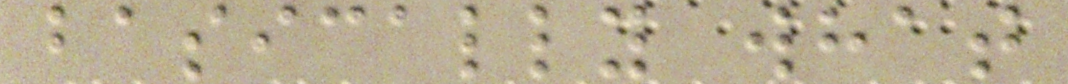basically what
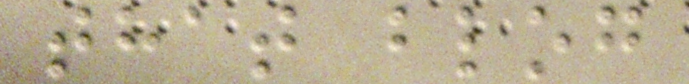that blog
